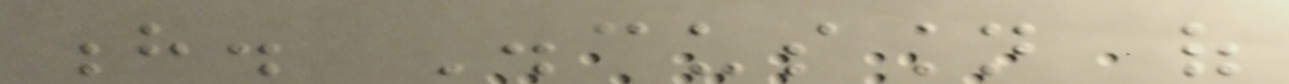h. Discussion of
